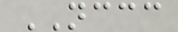NCCC
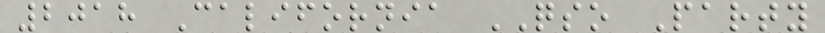2018 California QSO Party
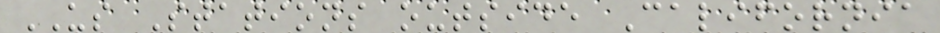US Stations outside California
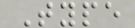Type
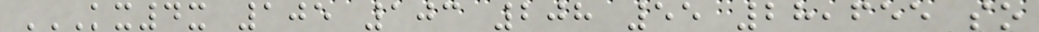KX4X 105 103 208 55 28,655 SO
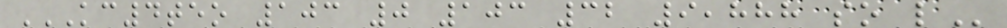KC4TEO 103 0 103 32 9,888 SO L
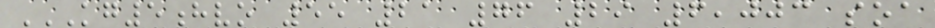KG5HVO 55 21 76 29 6,003 SOA
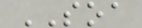SOA
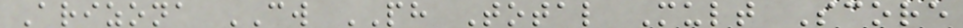Arizona CW PH Total Mult Score
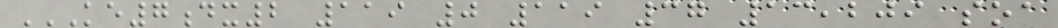KE7DX2 119 0 119 37 13,209 SOA
